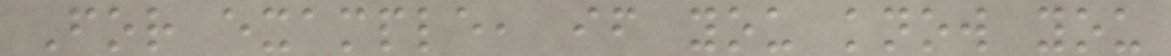For example, if you know you
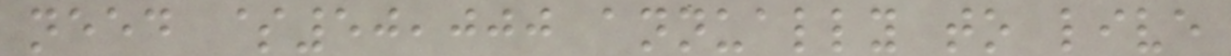need $50,000 annually to live
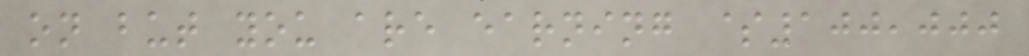on but you are earning $100,000
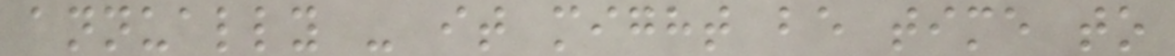annually - it might be time to
